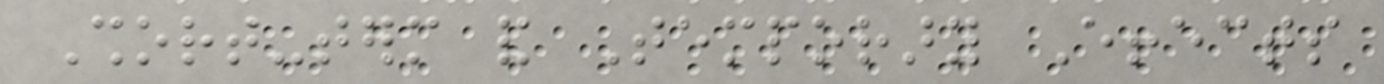Short-term and Temporary Effects
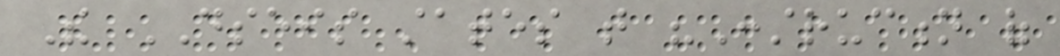The DSEIS states that "Construction of
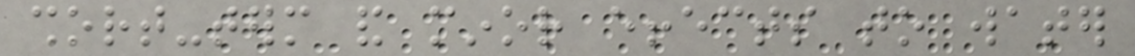short-term and minor effects to water
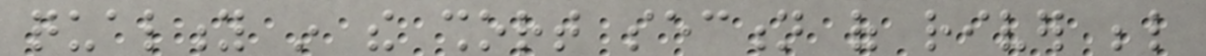quality in the short section of river below
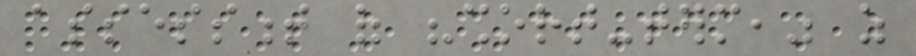assessment of "short-term," as
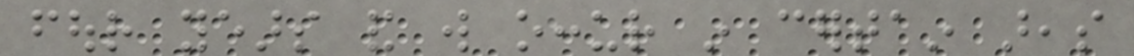four years and will occur in certain areas
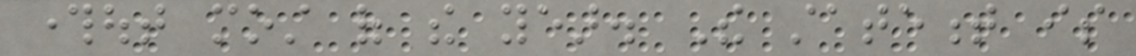throughout most of the year. The statement is
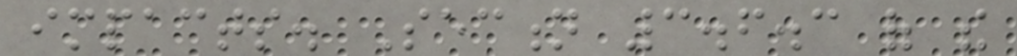impacts. Section 3.6.3 of the
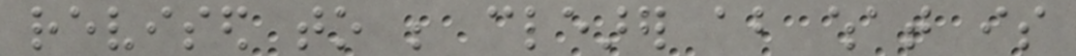revised to be clearer about what is
